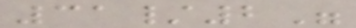31/2"
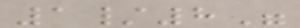1/8"
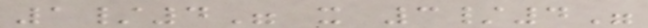1/4" x 3/4"
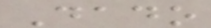Dado
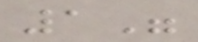1"
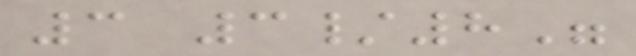3 3/8"
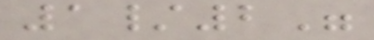1/2"
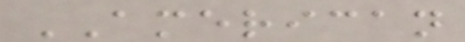AMERICAN
